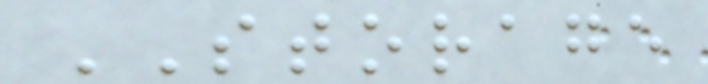STORAGE
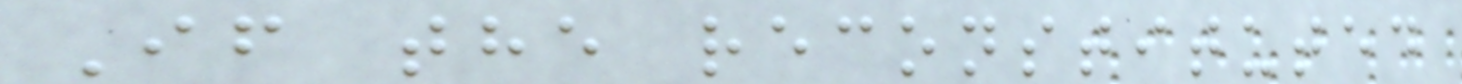If the reconstituted
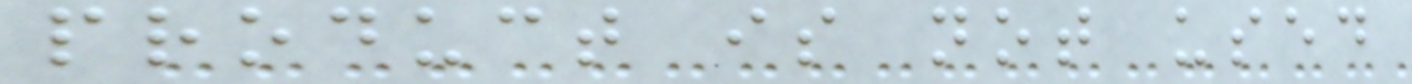product is not used
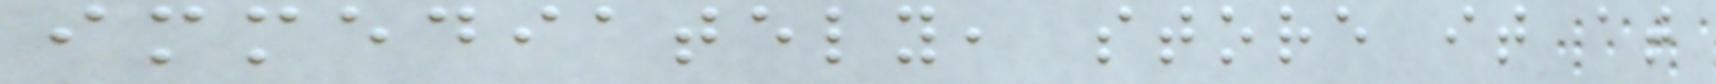immediately, store it at
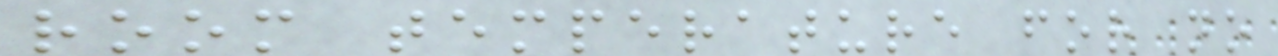room temperature for no
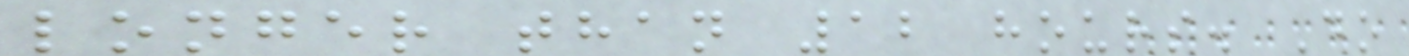longer than 12 hours. Do
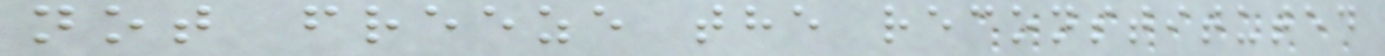not freeze the reconstituted
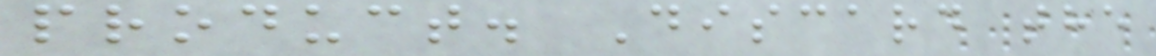product. Discard the
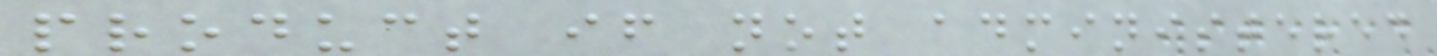product if not administered
